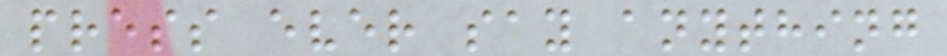press ever say anything
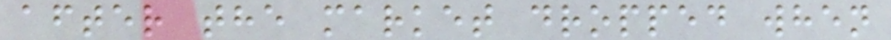after the market dropped when
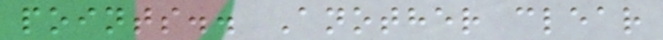points.. Another clear
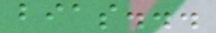bias...
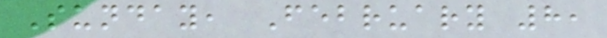Sunday, February 8,
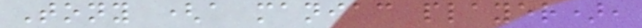Tony (a maniac player),
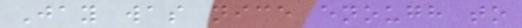Jay was nice enough to
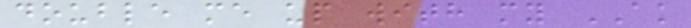double me up with my AK
